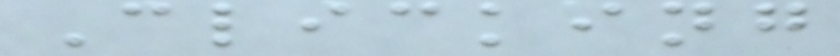Clicking
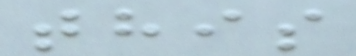this
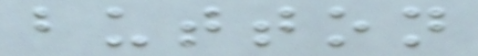button
